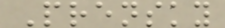Prensky
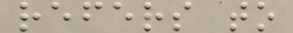refers to
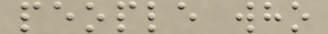people who
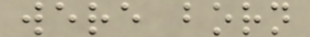were born
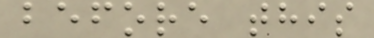before this
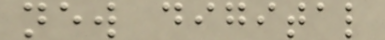new digital
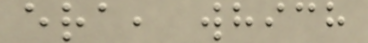era, which
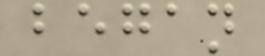began
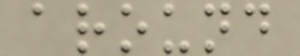around
